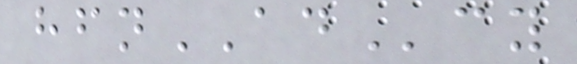hfnADcy
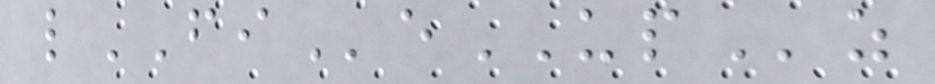lFIeUPz
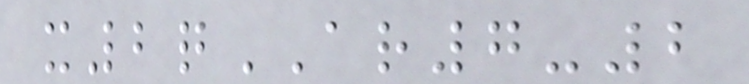x2qAR7-2
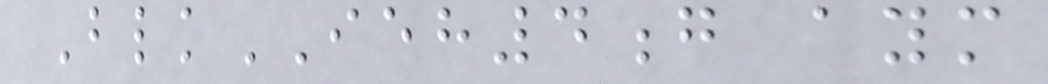BlkIEH4g aym
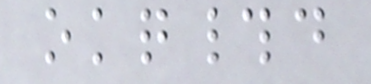okq#d
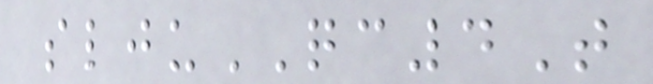sljuQC4T
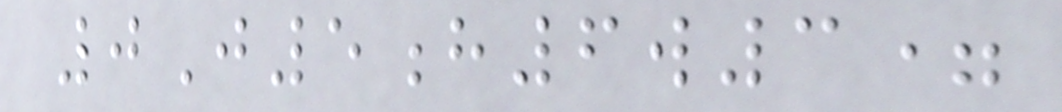0J5h6w3=
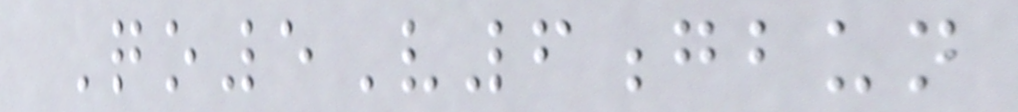Qo5V6gbun
